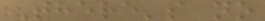There's no
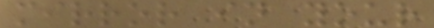mirror in your
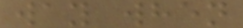way when
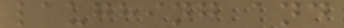laughing and
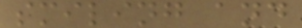smiling and
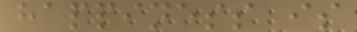happiness is
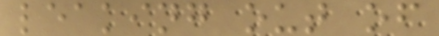leaking out of
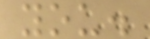you.
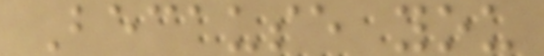Because you
